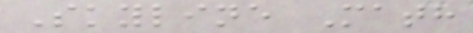Skyline Math
